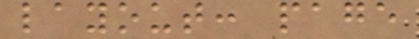layout: page
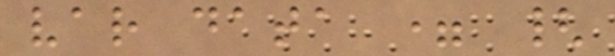var data = {
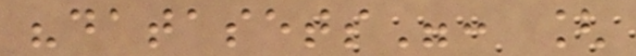"datasets": [
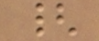{
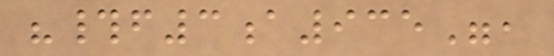"#f3a935",
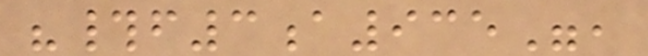"#f3a935",
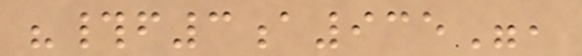"#f3a935",
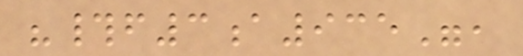"#f3a935",
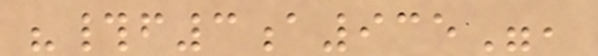"#f3a935",
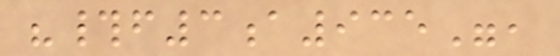"#f3a935",
